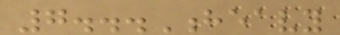7...Heavy
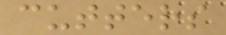cutters
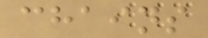chains
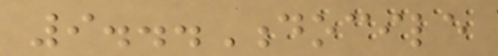9...Docile
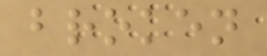broken
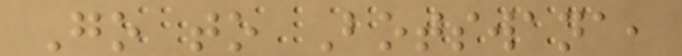Go to Botswana,
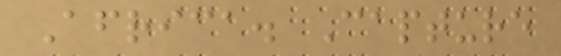Africa. Capture
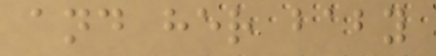and her baby
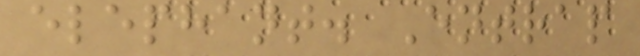elephant. Entrap
